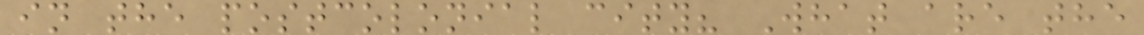in the postcolonial city? What are the
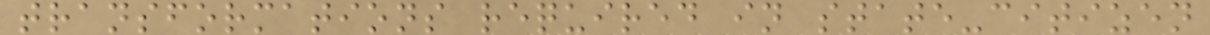transformations required in state-citizen
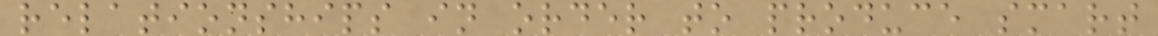relationships in order to produce smart
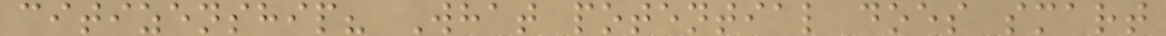citizenship? What potential does smart
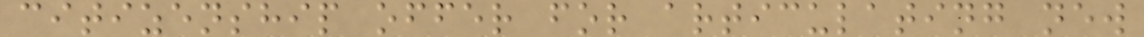citizenship offer for articulating new
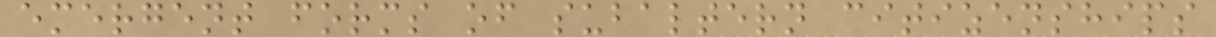emergent forms of subaltern citizenships
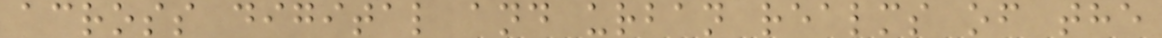across digital and urban realms of the
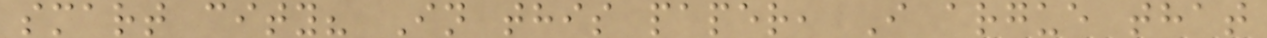smart city? In this paper, I argue that
